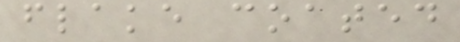flake coated
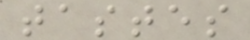tastes
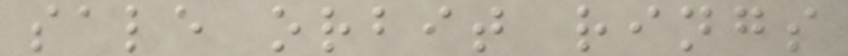sale orbit rings
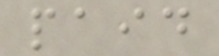paid
